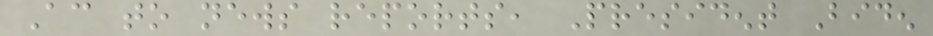According to news reports, President Biden
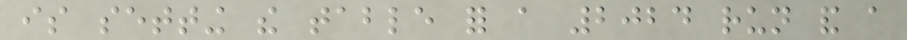is setting the table for a 2024 run and a
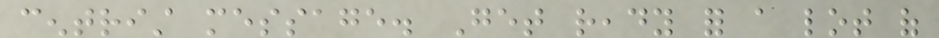centrist message. Get ready for a lot of
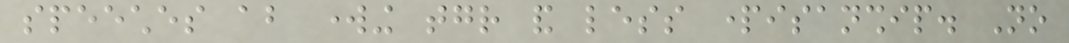speeches about working together and less partisanship. No
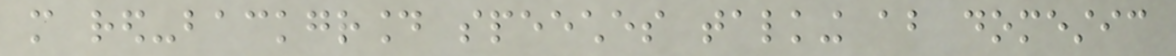more red-background speeches talking about domestic
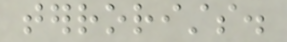terrorists.
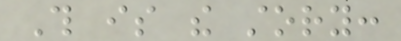This is the story:
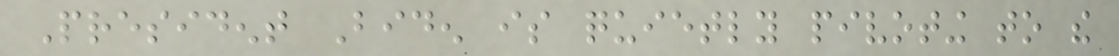President Biden is quietly pivoting to the
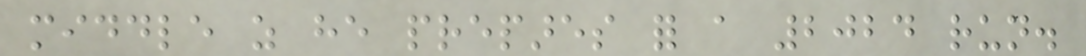middle as he prepares for a 2024 run.
